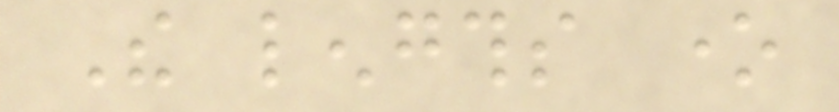The lengths one
